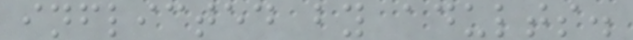inflicted by adults.
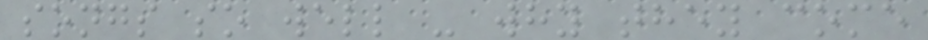songs so well - why they come
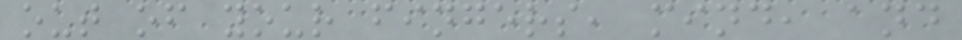out of your fingers, mind, and
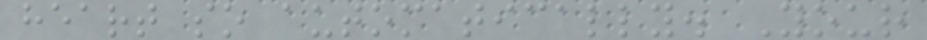heart so automatically. Your
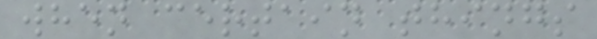when certain things
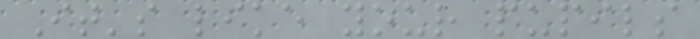It's like your pupils
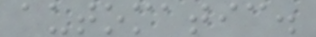automatic.
